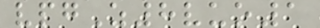vpgZ8vuo1
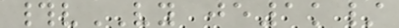#vVY je1k/
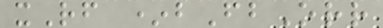xRf *bFbOrr
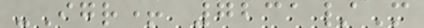-Igr+ 7231/M
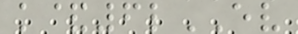k&6lEV
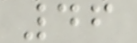46
